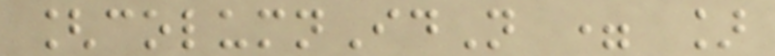[columnIdN = ]
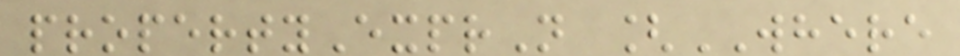propertyExprN [WHERE
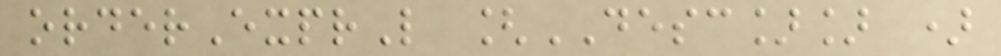orderExprL [DESC]] )
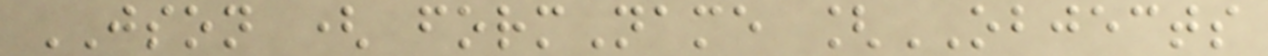JSON ( formName [OBJECTS
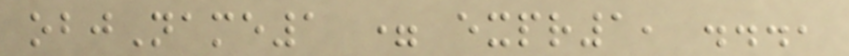objName1 = expr1, ...,
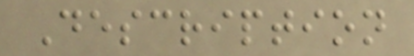Description
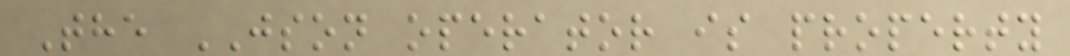The JSON operator is property
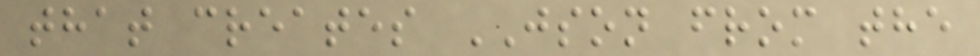that creates JSON from the
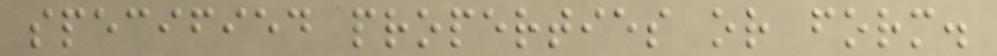specified properties or form.
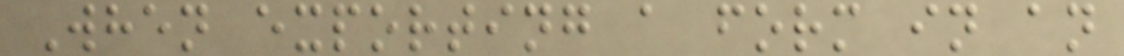When exporting a form in an
